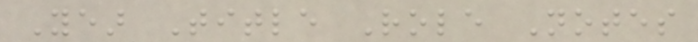Year Title Role Notes
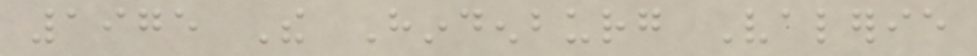1975 The Hindenburg Valerie
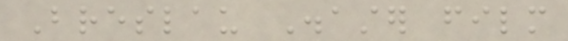Breslau Disaster film
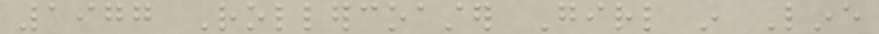1977 Rollercoaster Girl in Line
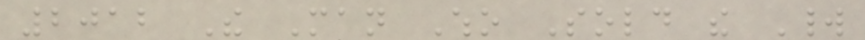2012 The Man Who Sold the World
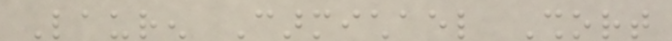Lauren Carmichael Short
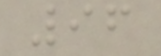96
